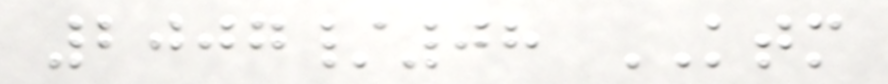2007/08 KTM
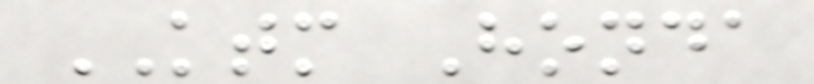KTM Honda
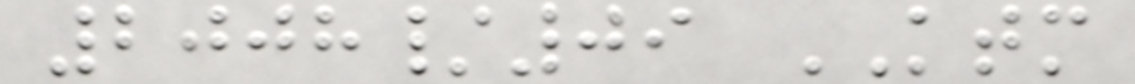2008/09 KTM
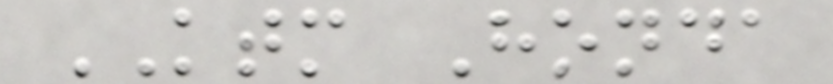KTM Honda
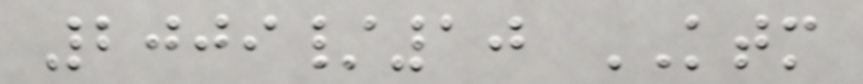2009/10 KTM
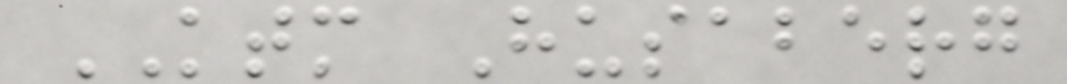KTM Husaberg
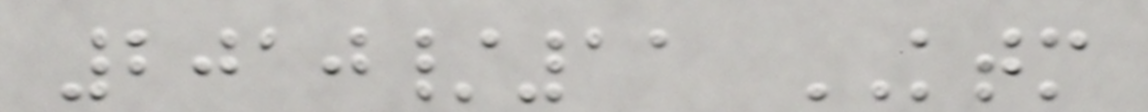2010/11 KTM
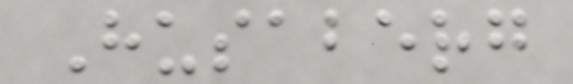Husaberg
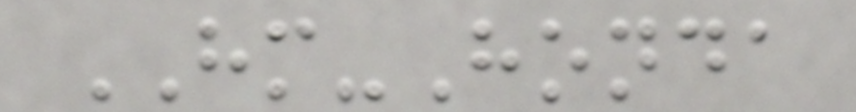HM-Honda
